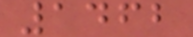1462
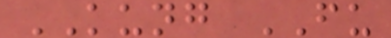KUNG FU
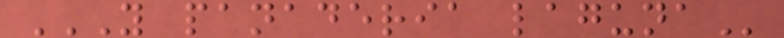Y PANADERIA LAGUNA
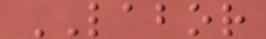LABOR
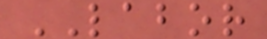LABOR
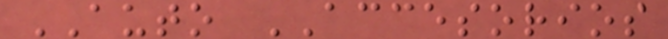AUTO ACCESORIOS
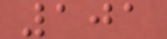101
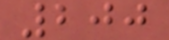200
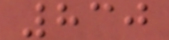830
